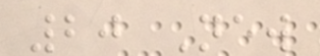20 New
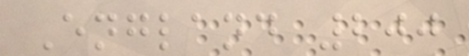England 200
